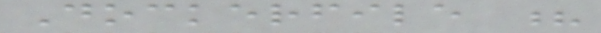Dockerfile ?
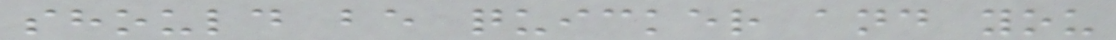should be quicker and you
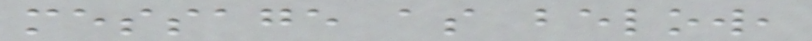message as below,
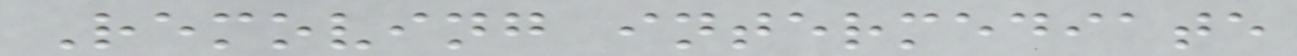Removing intermediate
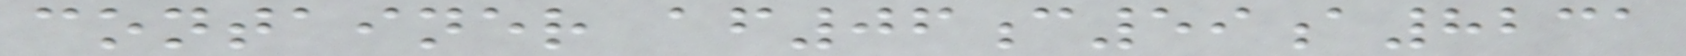container af06c59a8231
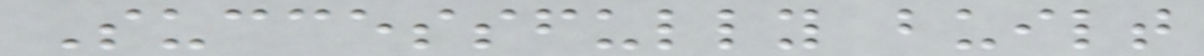Successfully built
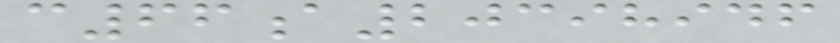c66a20398946
